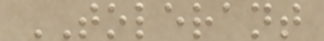TOLERANT
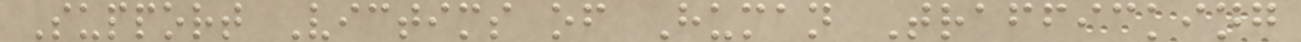Support Victims of Human Trafficking
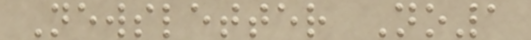Newsletter No1
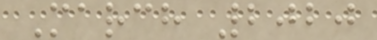March 2020
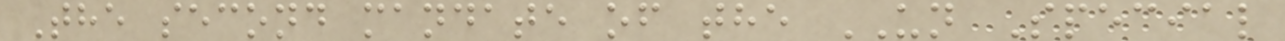The second mandate of the UN Special
